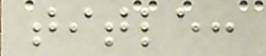title:
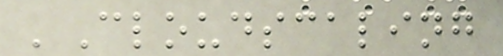'Cloudscaling
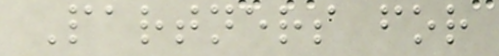Partners for
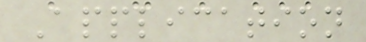Application
